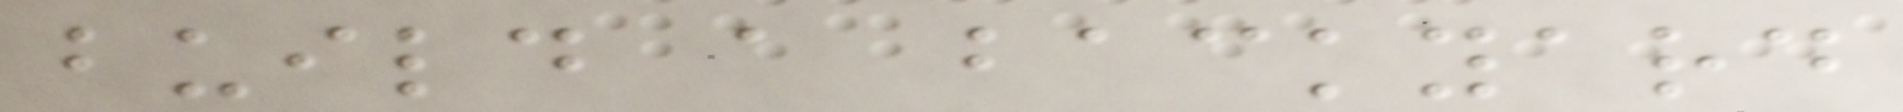build a backyard
